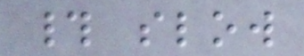# slow
